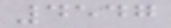4547
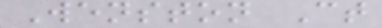Wenston Ct
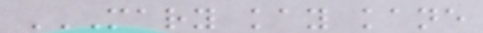MARY KAY KANE
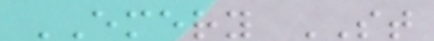EMERY ST
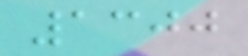1300
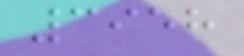3958
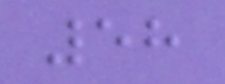58
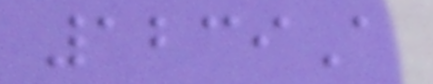1239A
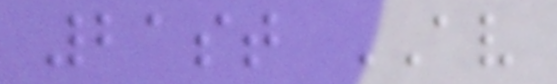21st AV
